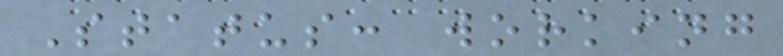Status: working
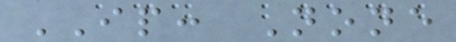IP: None
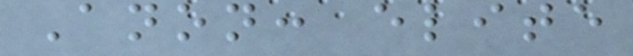Anon: elite
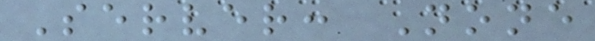Server: None
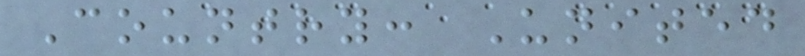Country: United
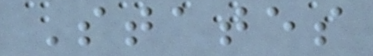States
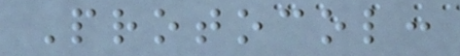Protocol:
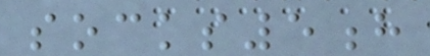socks5h
